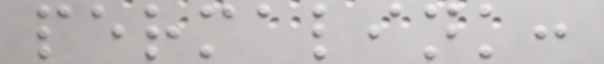permalink:
